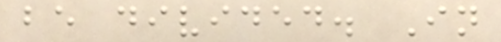be divided. In
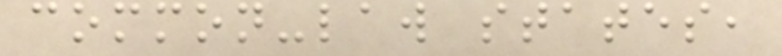common-law states,
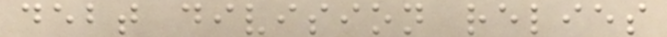debt division relies
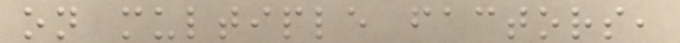on multiple factors,
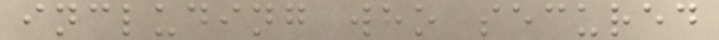including who secured
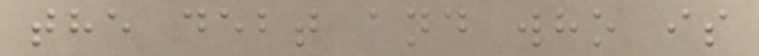the debt and who is
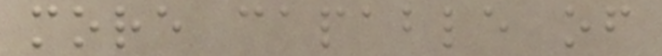more capable of
